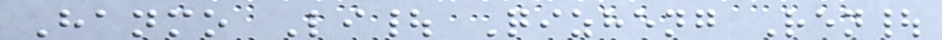Hanmo Li| Qizheng Ren|
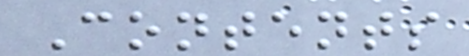Contents
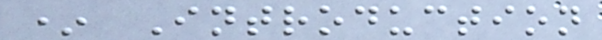* Introduction
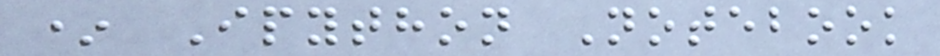* Ipython Notebook
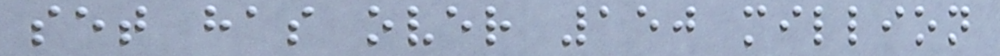set has over 150 million
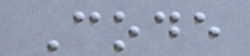Code
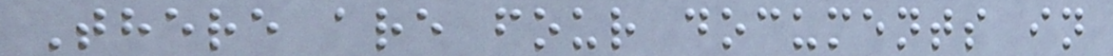There are four documents in
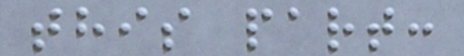this part:
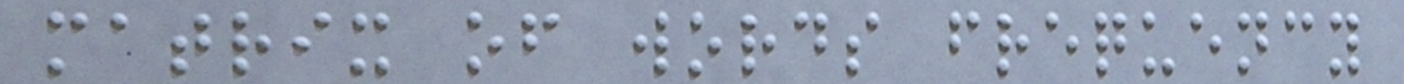matrix of words frequency
